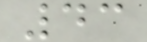43
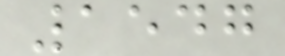1547
